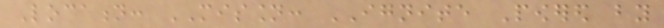Location: MISSION: IGNITE Powered by
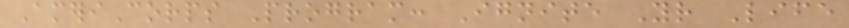AmeriCorps Program: Ignite Your Life
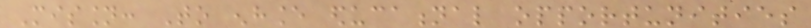Mission: To enhance educational opportunities
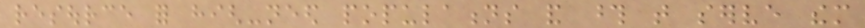resource for high-need populations and those that serve them
